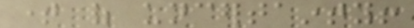time of uncertainty!
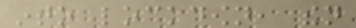into lockdown, then
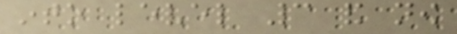into level 3 and now
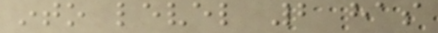into level 2 has
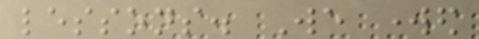lessons. We worked
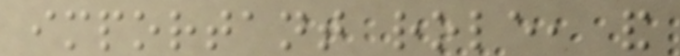important role, and
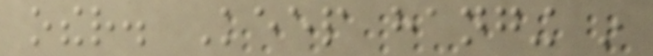other. Keep hanging in
